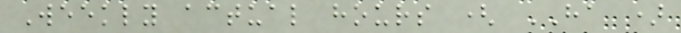Weekly actual hours ( HA )
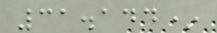31.144*
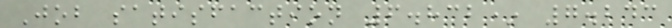Job satisfaction 6.832* 7.243
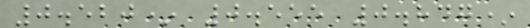0.520* 0.555 0.847*
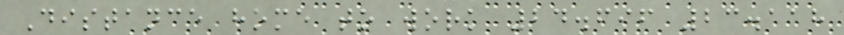Distance home to work 24.696 23.118
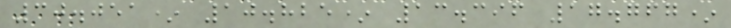30.051* 10.825* 13.396 17.767*
